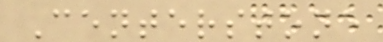Centerstone
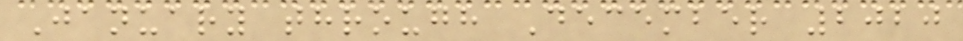January through December 2020
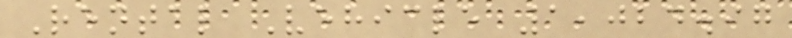Rental Vehicle 1,024.97
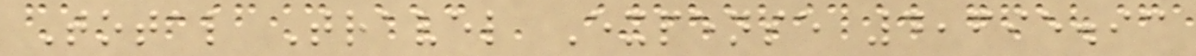Total Travel Expense 4,695.93
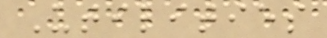Utilities
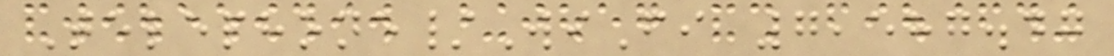Telephone/WiFi 7,587.47
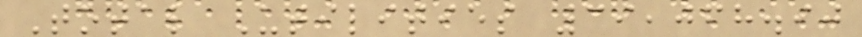Total Utilities 39,068.90
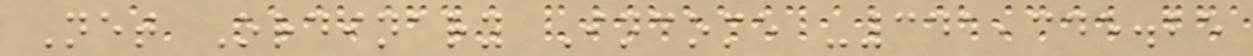Net Ordinary Income -341,345.25
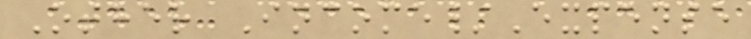Other Income/Expense
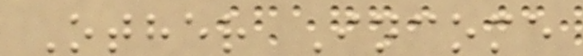Other Income
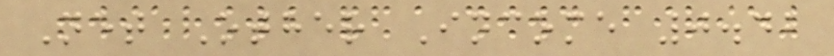Net Other Income 0.42
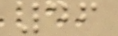46
